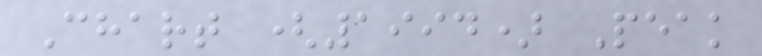Chart (1994) Peak
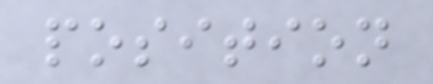position
